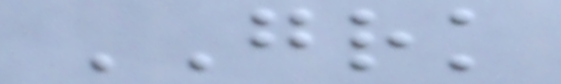GRK
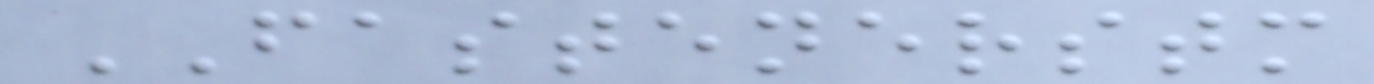FASTENERSTM
